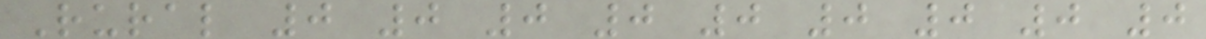Rural 0 0 0 0 0 0 0 0 0
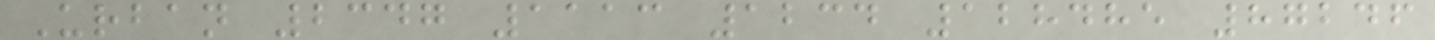Urban 2347 1113 1234 128485 87246
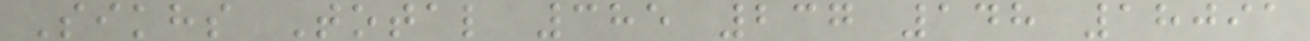Sikhs Total 385 237 148 18091
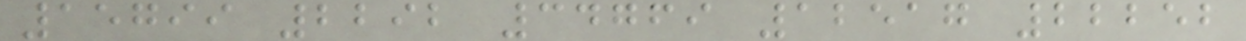15799 2292 34769 12517 22252
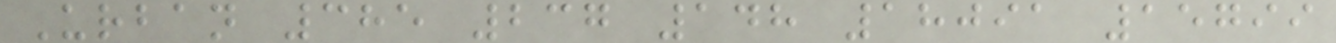Urban 385 237 148 18091 15799
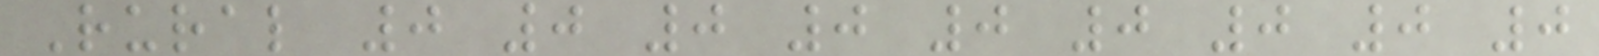Rural 0 0 0 0 0 0 0 0 0
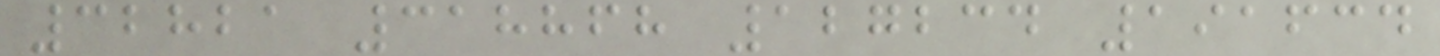32821 318868 127234 191634
